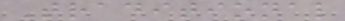Traditional
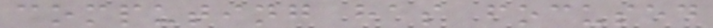computing has focused
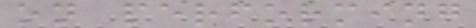on performing
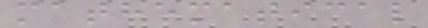mathematical
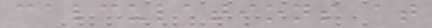calculations at
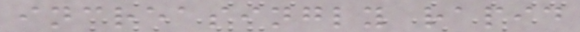increasingly rapid
